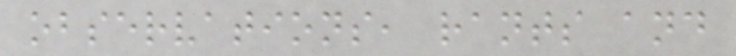observations, rants and
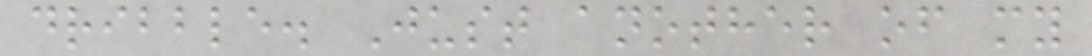dribble. Just another of my
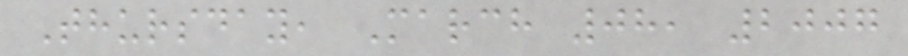Thursday, March 08, 2007
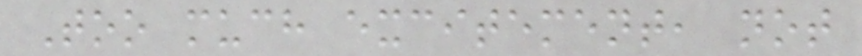Too much excitement, not
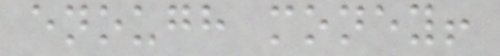enough money!
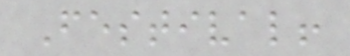Festival!
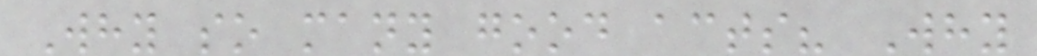Why so many good acts? Why
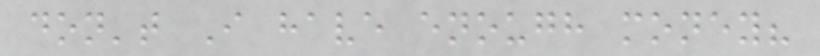don't I have enough money?
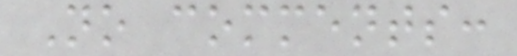No comments:
